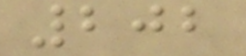202
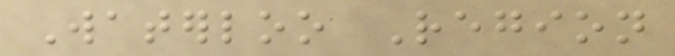Waterloo Region
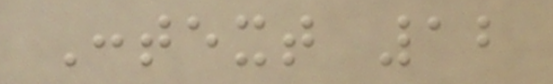Context 12
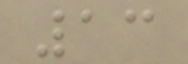13
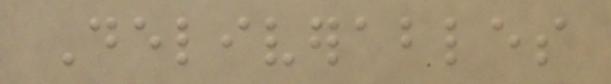Deliverables
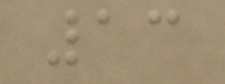13
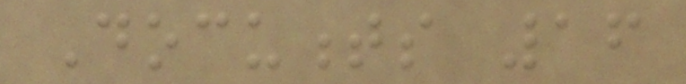Documents 16
